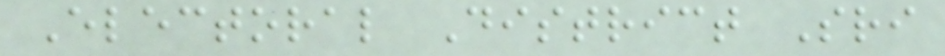Electoral District Sri
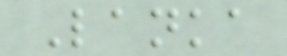Lanka
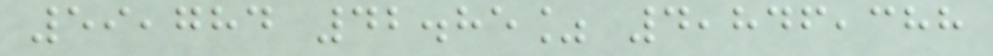59,784 42.85% 4,846,388
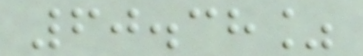60.38%
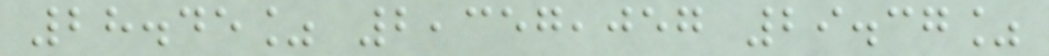28.45% 2,357,057 29.37%
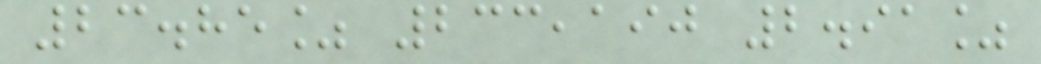23.85% 233,190 2.91%
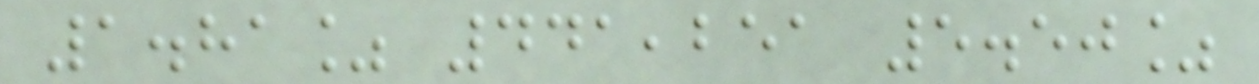1.81% 441,251 5.50%
